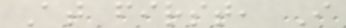At first, I
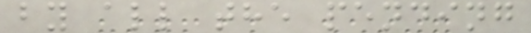by all the pending
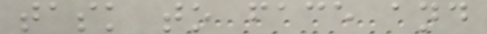task to face and
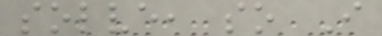solve, so I
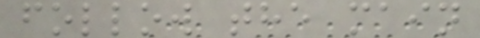follow the main
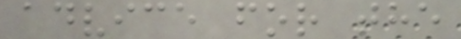advice for the
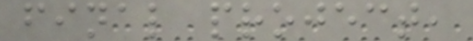final project,
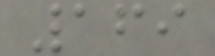169
